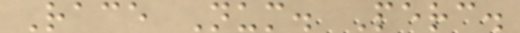Race Num. Perc.
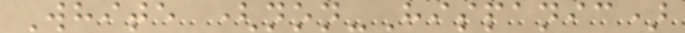White (non-Hispanic)
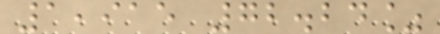1,915 72.24%
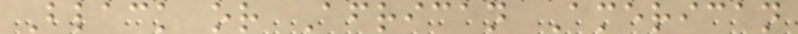Black or African American
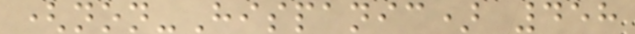(non-Hispanic) 458
